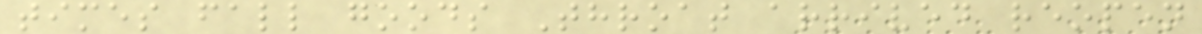times fall goods Throat arrived reopen
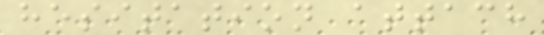hesitation attach
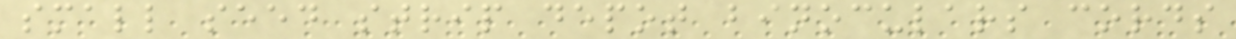small seed strip depot binoculars cords
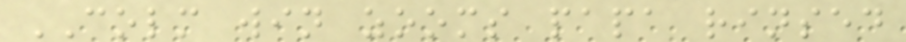COLM win zooms papa rinsed
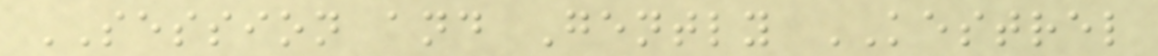SESSION and Gently KESTREL
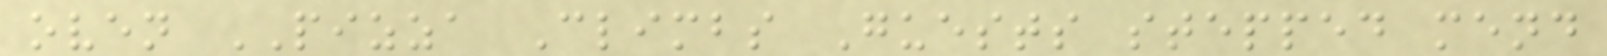oven PIZZA Climbs Guests stepped mend
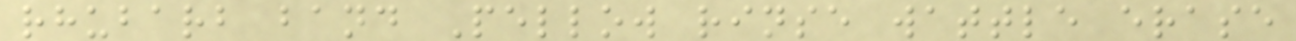rhubarb band Pellow rinse wattle erase
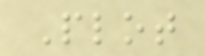Plot
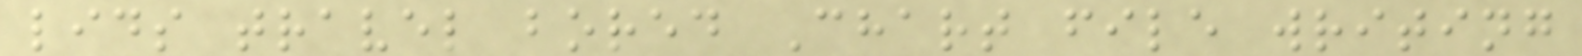lids travel bored Chart file writing
